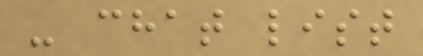- chat list
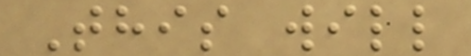This will
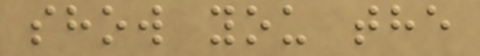show you the
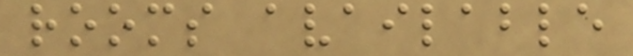rooms available
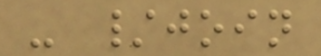- /join
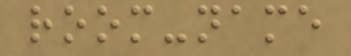room-name
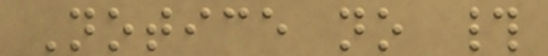Notice no #
